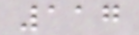117
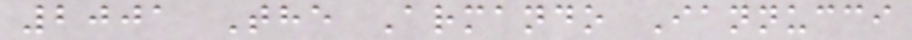2001 The Armando Iannucci
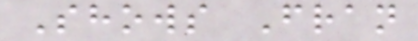Shows Fran
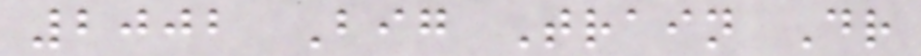2002 Big Train Dr
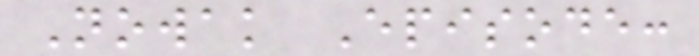Nowak Episode:
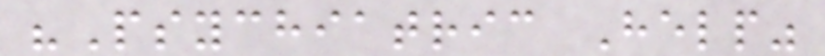"Psychiatric Help"
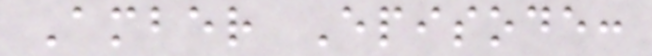Amber Episode:
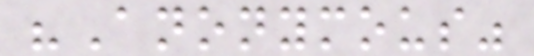"Anonymous"
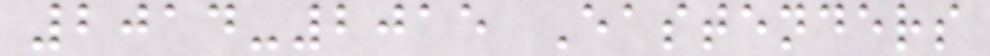2014-2015 Eastenders
